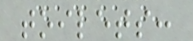toilets:
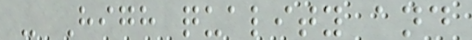- High quality and
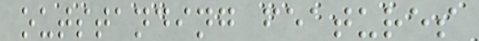outstanding features
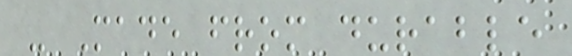- Made from durable
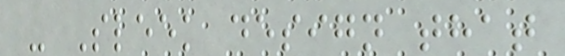- Sleek design that
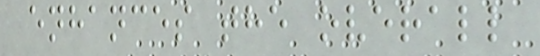enhances the overall
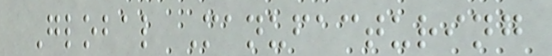Global Manufacturing
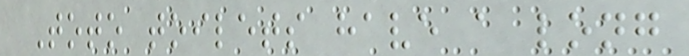Toto toilets have a long
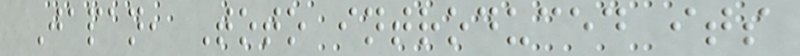Japan, Toto introduced its
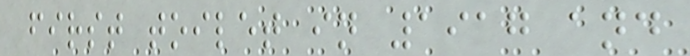first toilet in 1917 and
